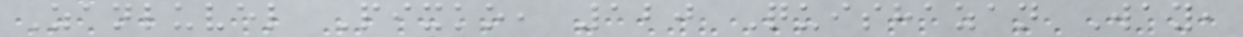Zanluvel Pixko, 120 Quishazan Way,
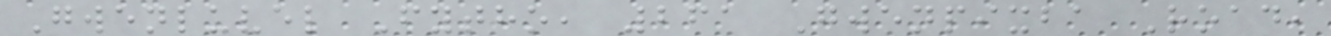Gwenluvel Fytho, 261 Gwenpixba Road,
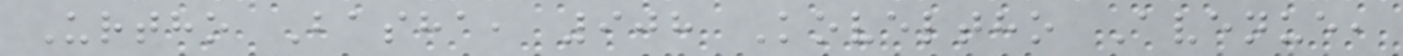Urtho Basha, 908 Koveltho Avenue,
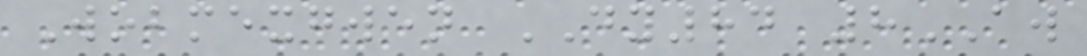Wobmexgwen DY84 8AW
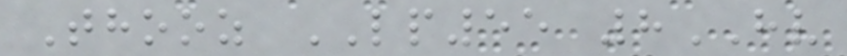Thooz LP55 8HV
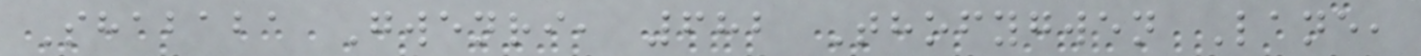Shababa Gwenri, 682 Thofygwen Lane,
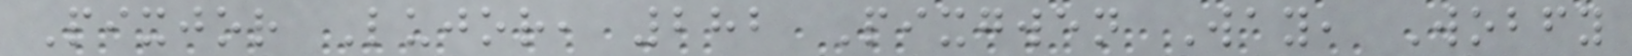Pixjor Lujor, 282 Pixgwen Way, Wobfy
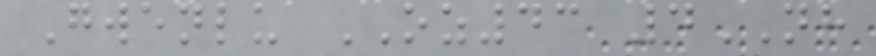Gwenlu OZ43 4NH
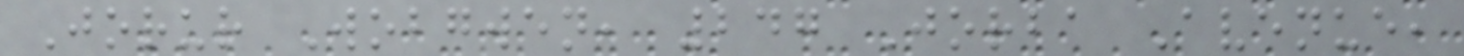Jorur Wobgwen, 247 Jorba Avenue,
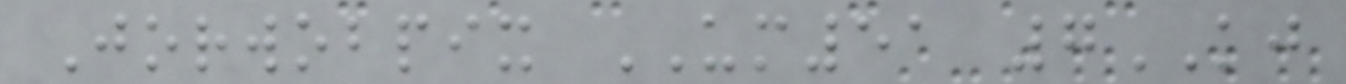Jorwobpix UM51 7KJ
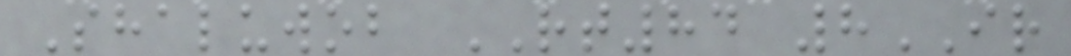Shaluwob RT84 8IR
